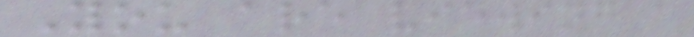You are viewing a
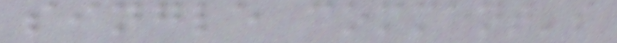single comment's
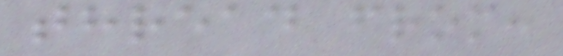thread from:
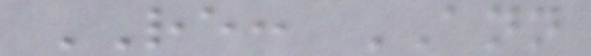RE: ANN
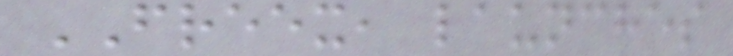FREEX, launches
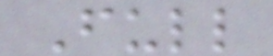Full
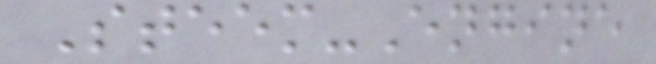Steem-Engine
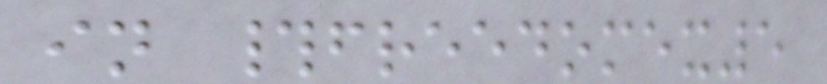in #freedomex5
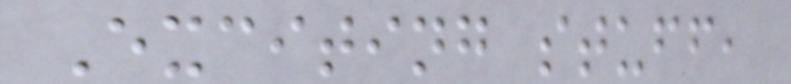Exciting stuff,
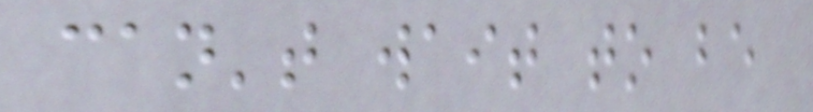can't wait to be
